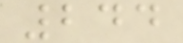244
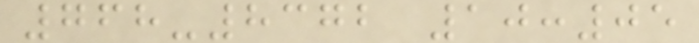768-8372 10:05
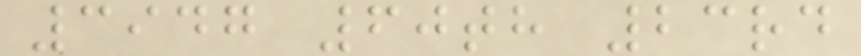3947 60th 23rd
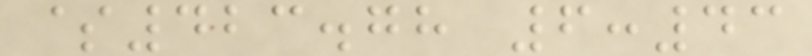$423.78 6:43
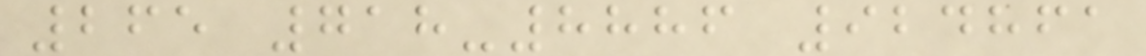265 718-8886 924861
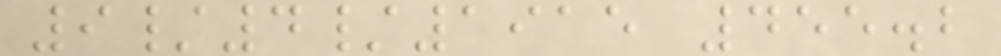9/4/1915 455.2
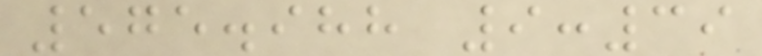575.988 9:39
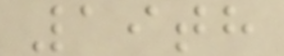19th
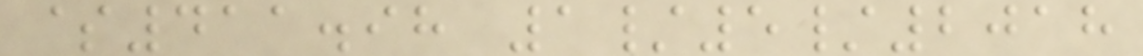$411.98 1/5/2018
